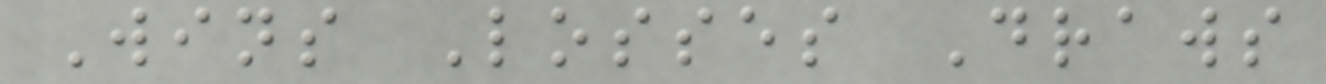Wins Losses Draws
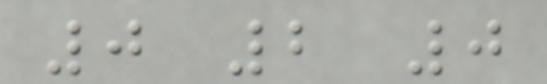0 2 0
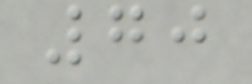70
